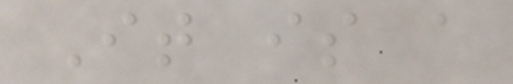It is a
